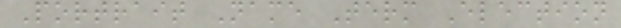Portrait Name Term Election
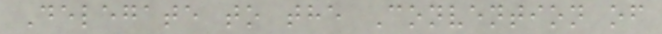Delegate to the Convention of
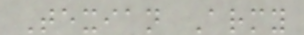Texian Army
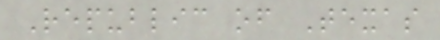Republic of Texas
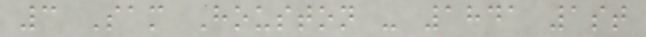3 Sam Houston - 1841 1st
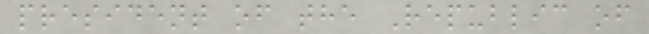president of the Republic of
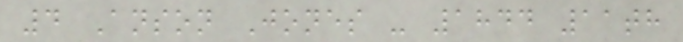4 Anson Jones - 1844 11th
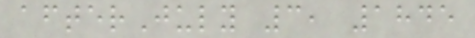afterJuly 3, 1845
